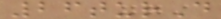26turD
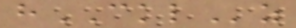hCKLz
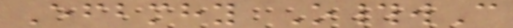Efbmhy O#wC
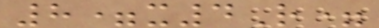8=x4R=
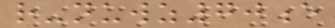r-nuwz70e
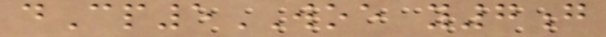dCp5WOE y7g
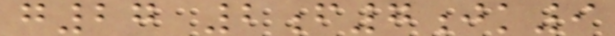g27 2f7jk9
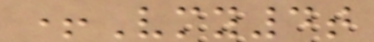+Vmy4t
